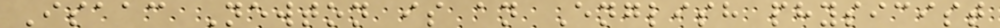Isaac Newton is an English physicist
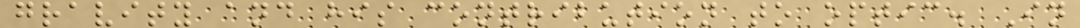gravity and his contribution to optic. In
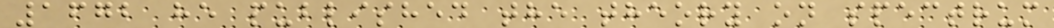1672 he published the theory on spectrum
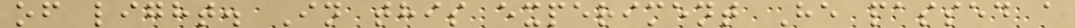of light. In this experiment He passed a
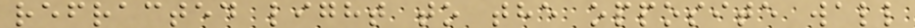refracted light to the opposite wall
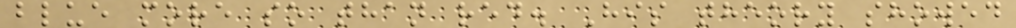blue more so than red. His theory showed
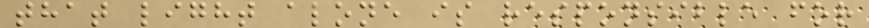that light alone is responsible for
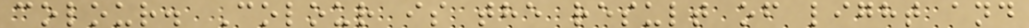colour. Colour is the result of light and
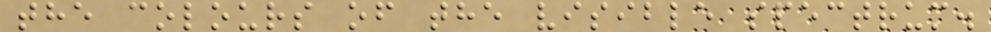the colours of the visible spectrum.
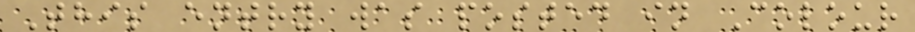This entry was posted in Colour
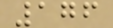176
